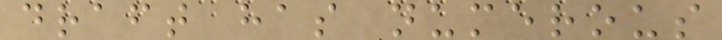draft has numerous
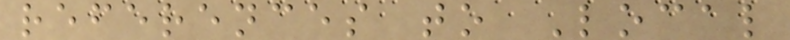references to Local
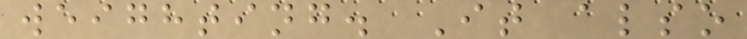weighting. It also
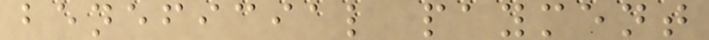beneficial payment
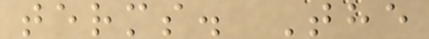terms. The
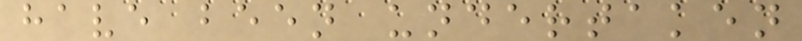have been undertaken
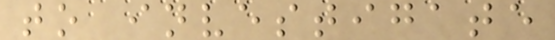to investigate
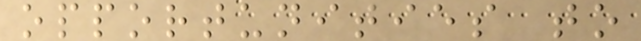opportunities to
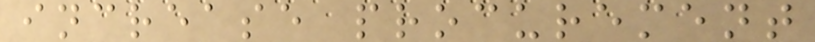increase procurement
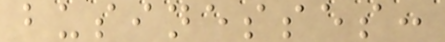businesses:
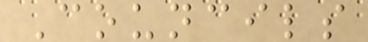Councils
